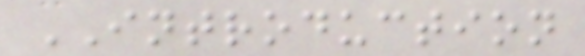INTRODUCTION
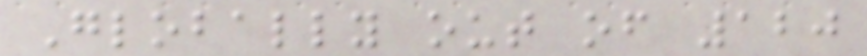Globally out of 120
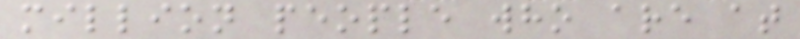million people who are at
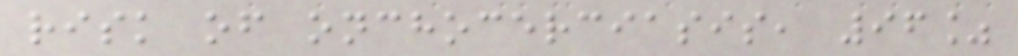risk of onchocerciasis, 96%
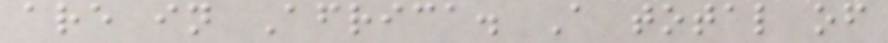are in Africa. A total of
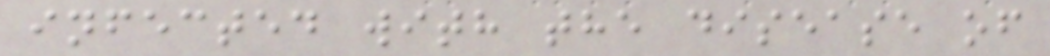infected with the disease of
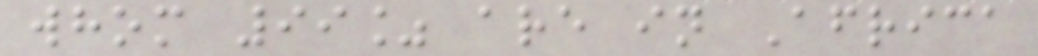whom 99% are in Africa
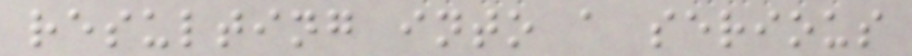resulting into a serious
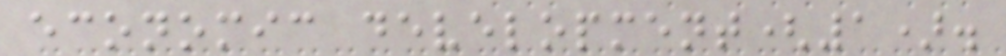economic development(1).
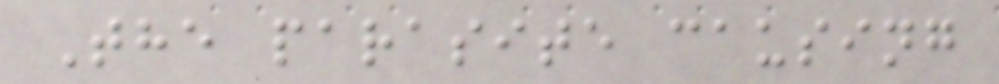The parasite causing
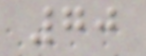70
